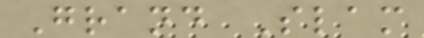Grand Slam
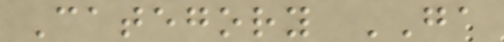Category GA
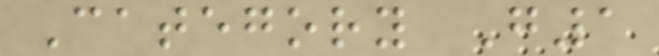Category G1
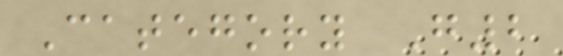Category G2
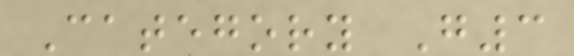Category G3
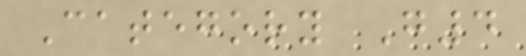Category G4
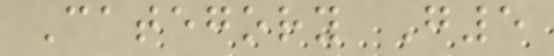Category G5
